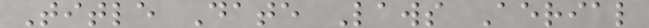Title Date Laws Aerial
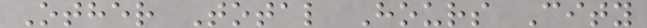Other Total Hours City
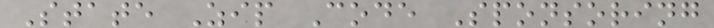State Zip Code Sponsoring
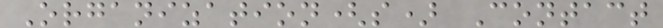Organization(s) Contact
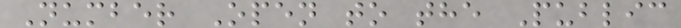Number Open to the Public
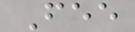Fee
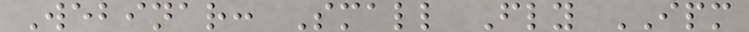Webinar: Small Fly IPM
